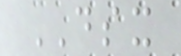DSX
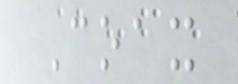Coax
